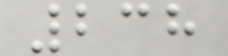238
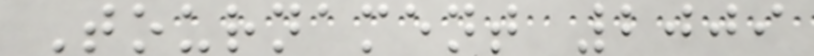Tournament 2009
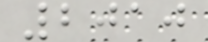2010
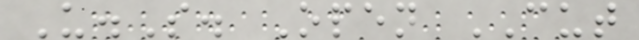U.S. Open CUT
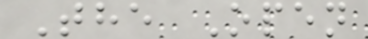The Open
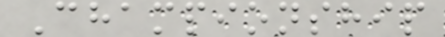Championship
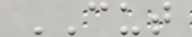CUT
